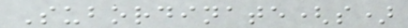Subordinate(s)
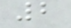2
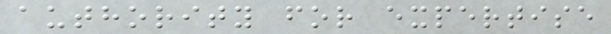authority for expertise
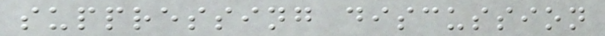suppressing discussion
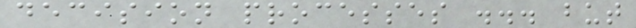decision processes ... but
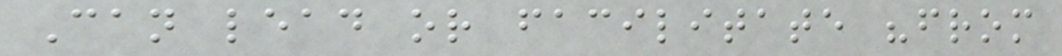Can lead or facilitate "from
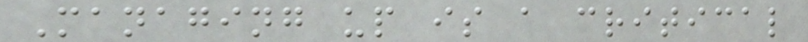Managing up is a critical
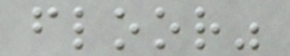floor"
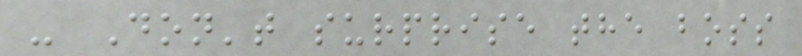- Don't surprise the boss
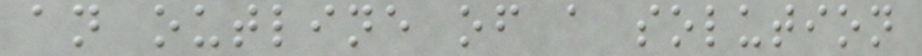an outline of a solution
